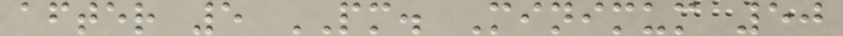after 5 PM. Minimum 50
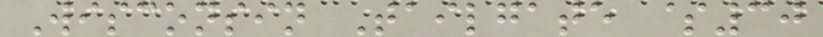Wisconsin Tailgate $30
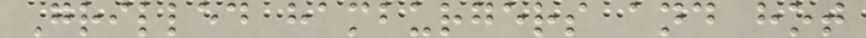Grilled hamburgers and hot
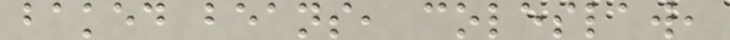baked beans, coleslaw,
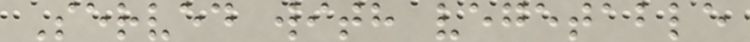Served with vegetable
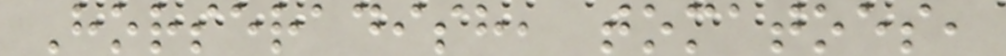Horseradish, tomatoes,
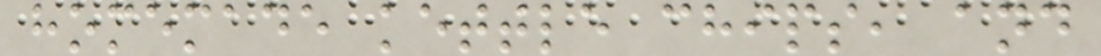homemade kettle chips, and
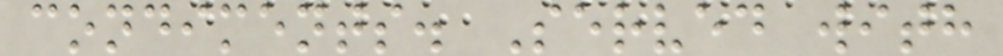condiments. Served with
